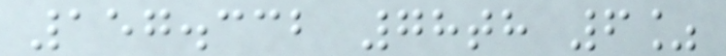157.332 78th 6%
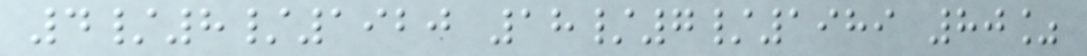4/8/1920 18/7/1989 80%
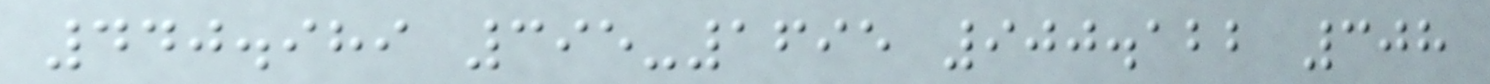440.989 395-1695 900.122 308
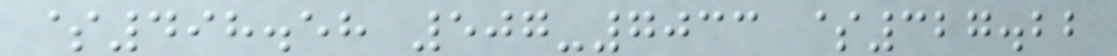$498.58 507-7033 $327.22
